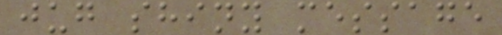jug shiny message
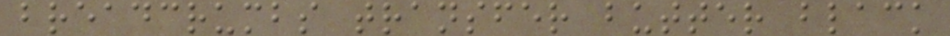breadcrumbs transfer butter black
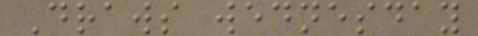Draws wednesday
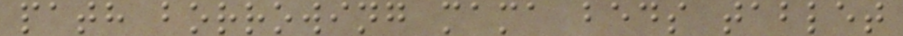path borrowing mama beds tablet
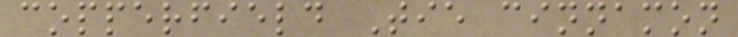copperfield Tie cinnamon
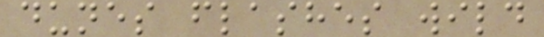dunes flashes wild
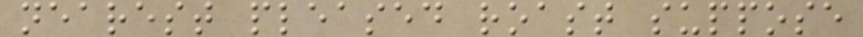nearest pleased roast suppose
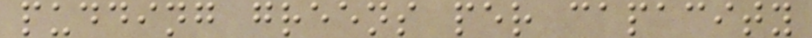pudding greens per capacity
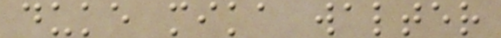duke mika walter
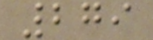279
